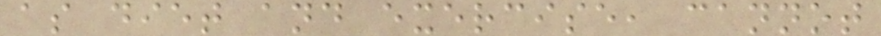as diet and exercise, cannot
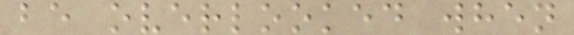be overlooked when
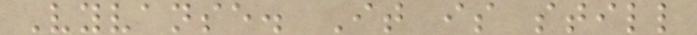Vyvanse. It is still
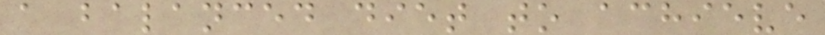a balanced diet to achieve
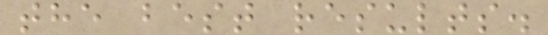the best results.
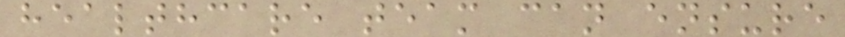healthcare team can ensure
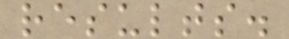results.
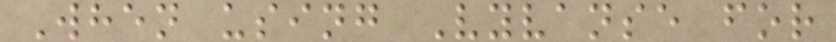When using Vyvanse for
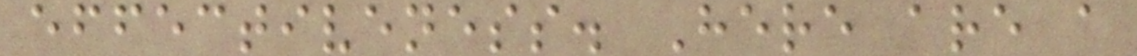effectiveness. Here are a
